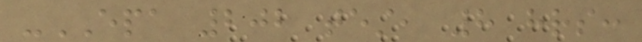-EPA 202 test, 8 hrs:
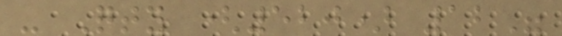- Qty (520) 12"
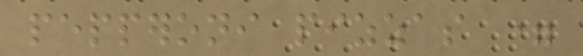pepperoni pizzas =
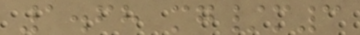1.68 mg/m3
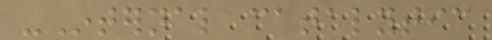-Internal catalytic
